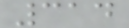314
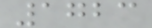1723
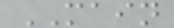MAIN
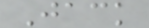Jack
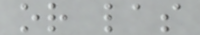or las
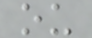ou
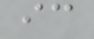ic
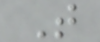T
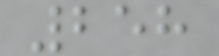258
